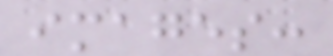images:
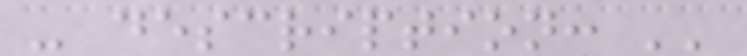- description: ''
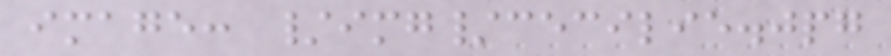image: /img/cecilie.jpg
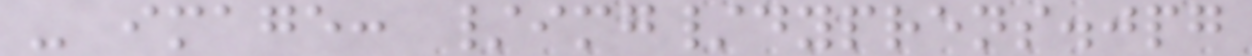- image: /img/dyprens.jpg
